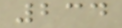234
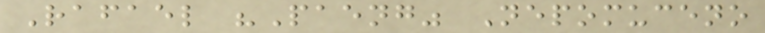Rafael "Paeng" Nepomuceno
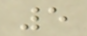5
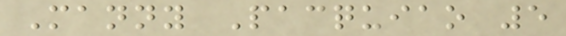Manny Pacquiao 5
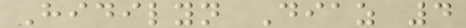Hidilyn Diaz 4
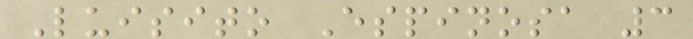Luisito Espinosa 3
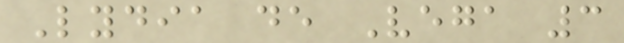Lydia de Vega 3
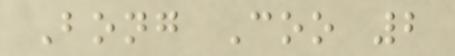Bong Coo 2
